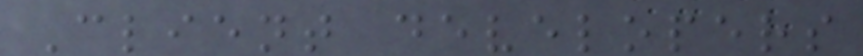Client developers
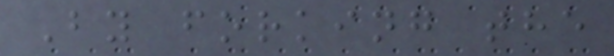By forking the
